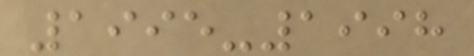1995-1998
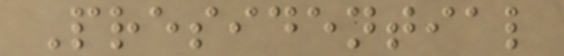Presidential
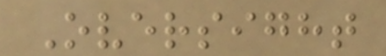Oversight
